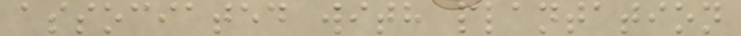associated with plantation
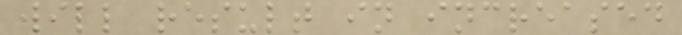will result in increased
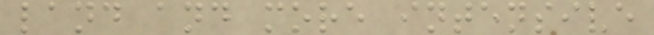land and more intensive
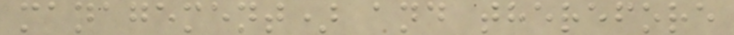management) and therefore
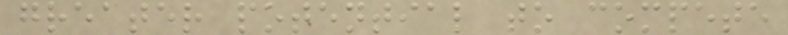greater potential to compete
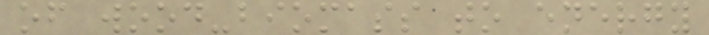of wood-biomass to energy
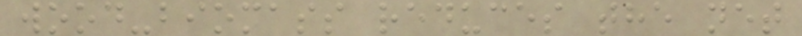wood-biomass reduces the net
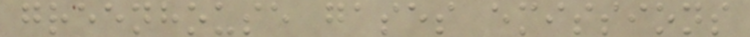greenhouse gases emissions
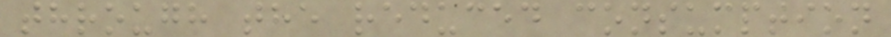through the reduced consumption
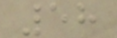58
